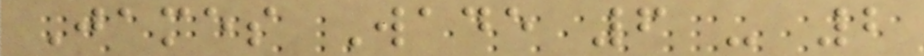James Wade 6 - 2
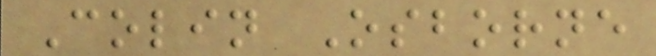Colin Osborne
